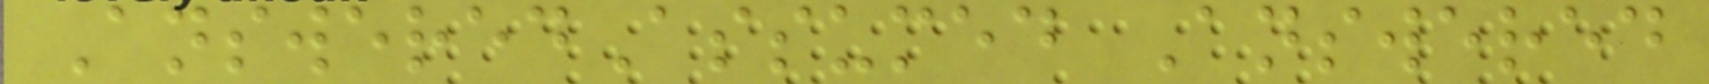AnsweredAssumed Answered
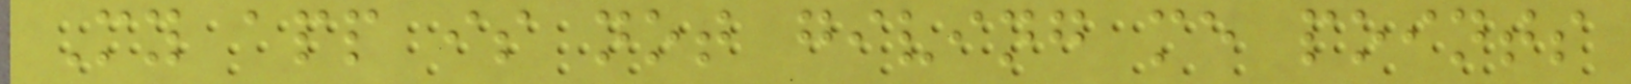My app is not giving me points
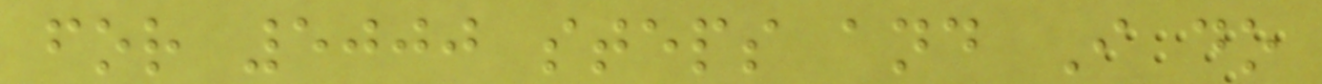for 5000 steps and I do
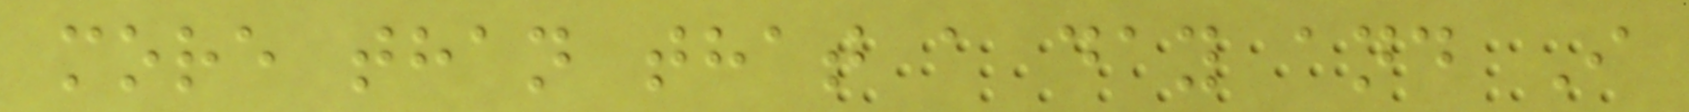more than that a day and I
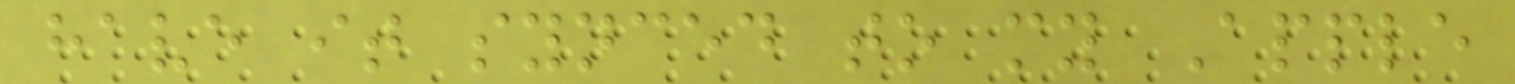have it synced to my Apple
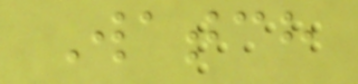Watch
